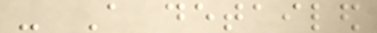- A detailed
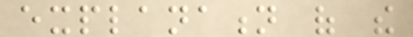explanation of the
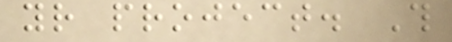your project. This
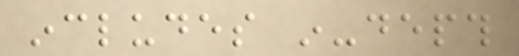includes in-depth
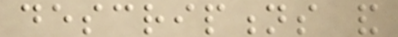descriptions and
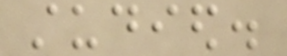studied.
